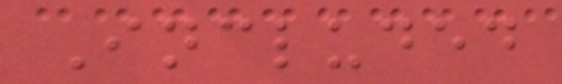Included
